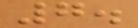7.
